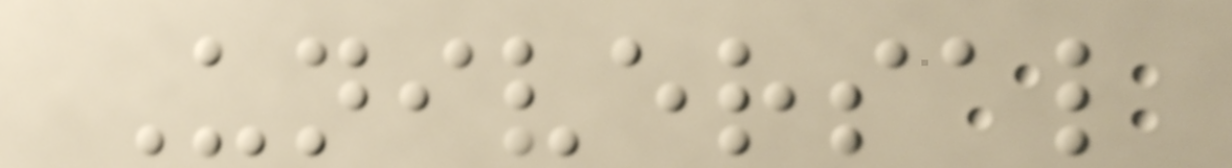Universal
